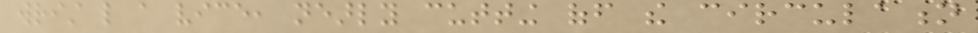wrist like a vice, nearly cutting off the circulation
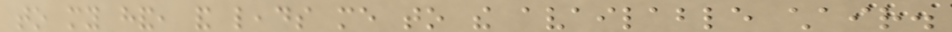to my hand, and leads me to the available chair.
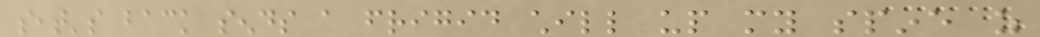seat's back sends a frigid chill up my spine as
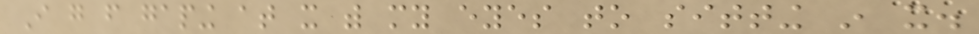I go from gaping at it with my eyes to sitting in it.
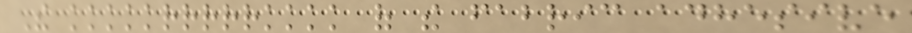The kkkkkrrrrrkkkk of the fabric adhesive
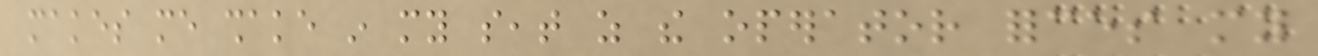makes me shake in my seat as the operator forces my
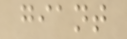giant
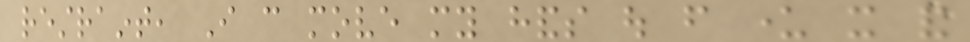restraint, I can move my hands out from under it and
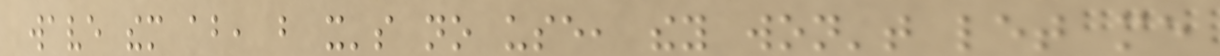wave them about, but it's no use, they won't let me
